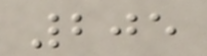205
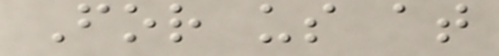For us at
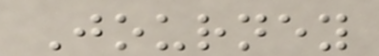Journey
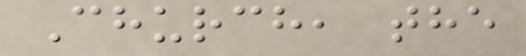Church, the
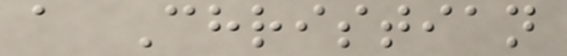a Christian
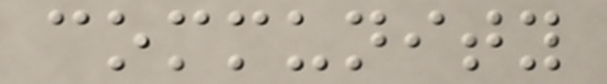community
